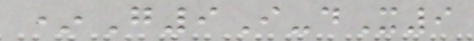*G9I-dX9
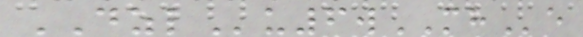DZLu6wMHe
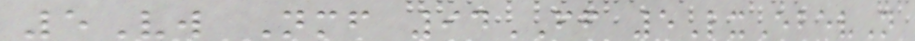5Vw Nmf 94FF 5LxEbevN
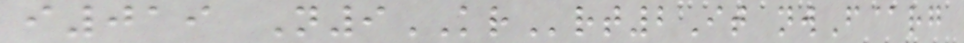i019 N9KRrt2It nwF@rg
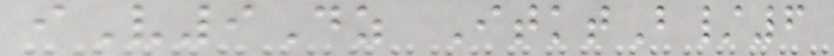iV9Dz ItktB/6
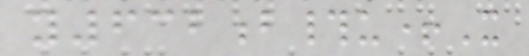y632b#u+X
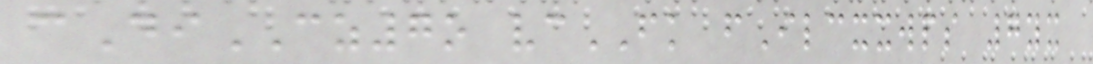cDiCZ7o vcFK fIlcxxwps 7yx
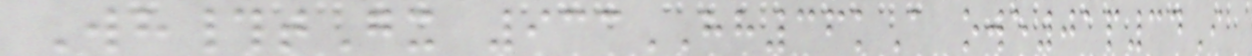Wh#tGx 933HH36kA owe01p34I
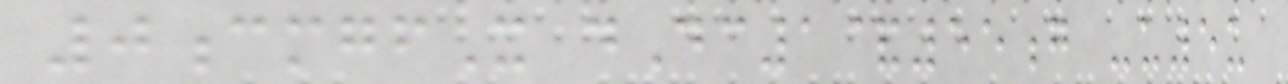0cmgfX dDc1&55g -u5u
